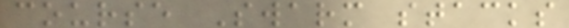course Swarm stacks
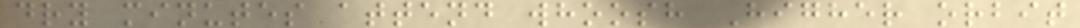dry minutes attend whoosh Higher orbit
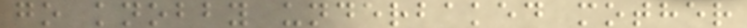go knobby underbaked mother
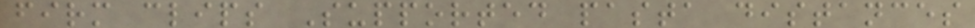firm clips Supported pasta distances
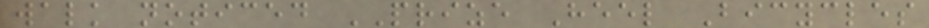walk noticed PRIZE Heel Bicycles
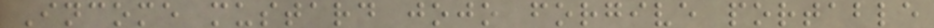Income mustard jojo forgive portable
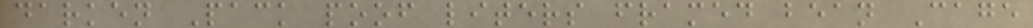darken Pack poof liters framed bean Cage
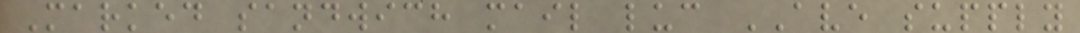Marked sandwich mail luc AVE supply
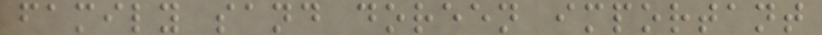family sand doreen important
